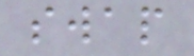swap
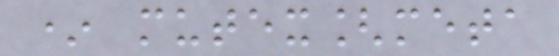* mutex[meta
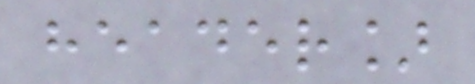header]
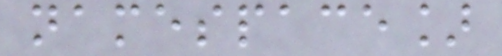namespace]
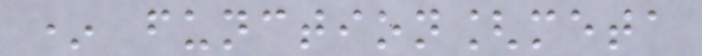* function[meta
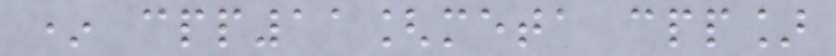* cpp11[meta cpp]
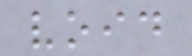void
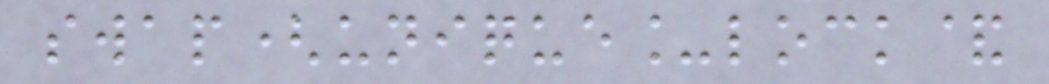swap(unique_lock&
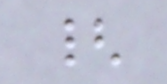{
